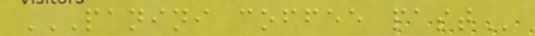PANINI COFFEE PAST
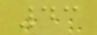43
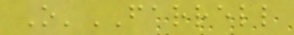O'FARRELL
